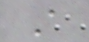A
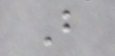B
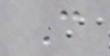C
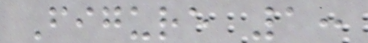Figure 1:
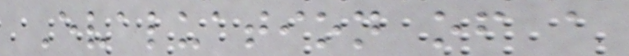Evaluation of a
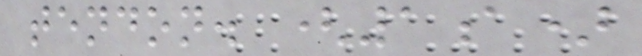tendon. (1a)
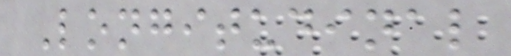Longitudinal
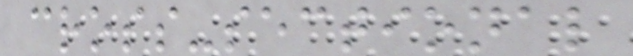cross-sectional
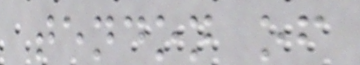tendon of
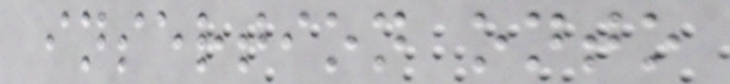insertion onto
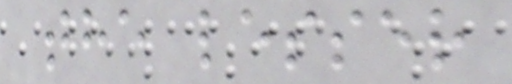the lesser
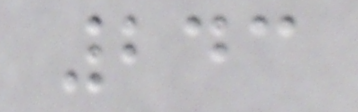243
